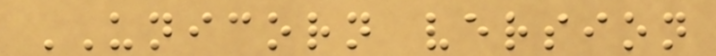UNICORN version
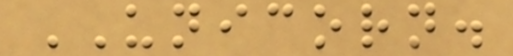UNICORN.
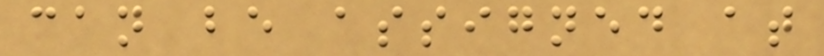can be assigned at
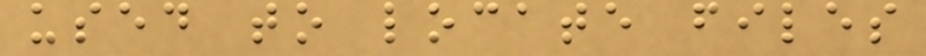used to locate files
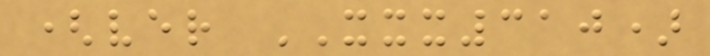(ver XXX310)
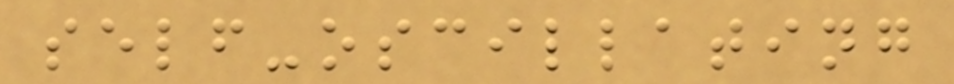self-oscillating
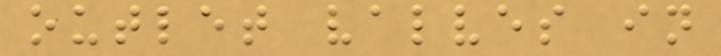outlet valves in
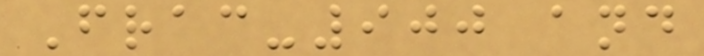Frac-900 and
